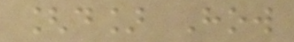[d] How
